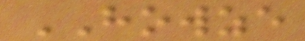HOWZE
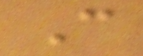C
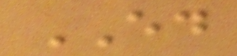ED
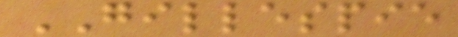GILLESPIE
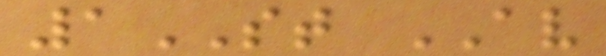1ST AV
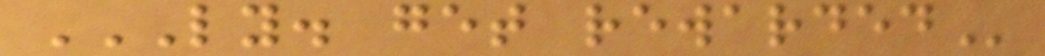LY. GET REWARDED
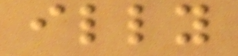illy
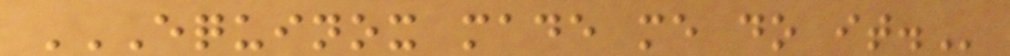EQUINOX MADE ME DO IT.
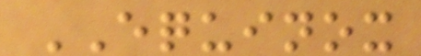EQUINOX
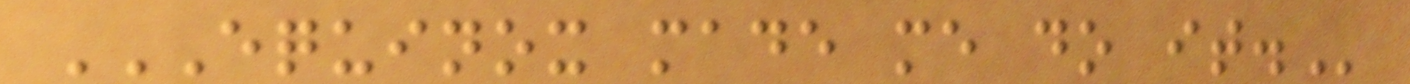EQUINOX MADE ME DO IT.
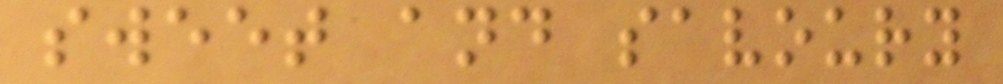sweet and savoury
